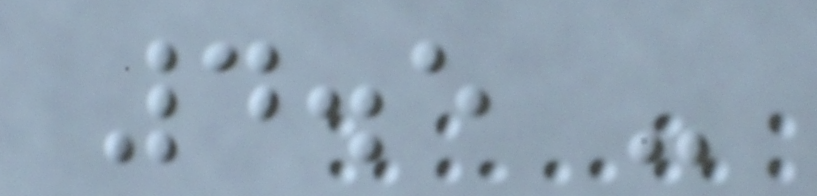4.5 -
